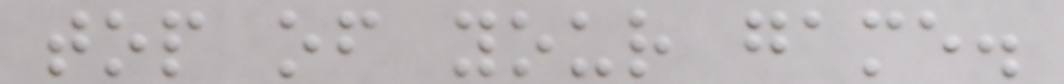top of your game.
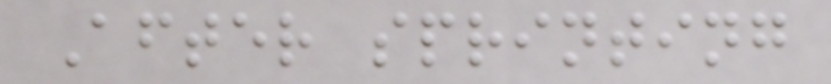After sprinting
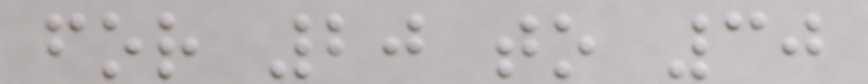for 20 to 30
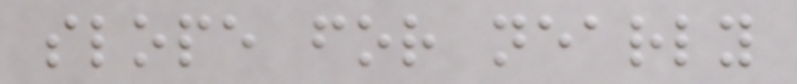slope for nearly
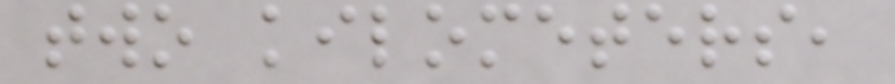two kilometers,
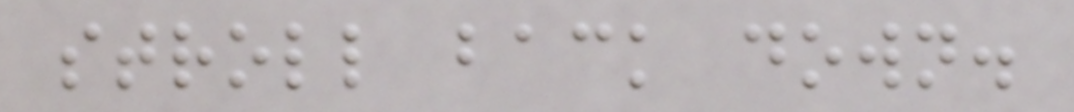stroll back down.
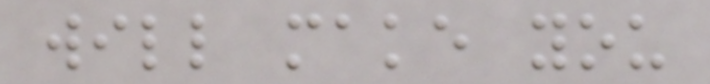will make you
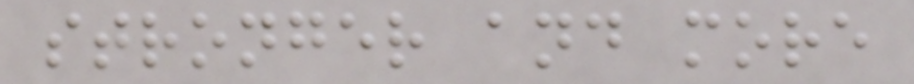stronger and more
